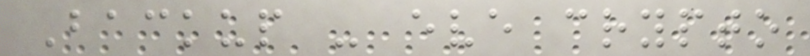Backup - eve crypto
